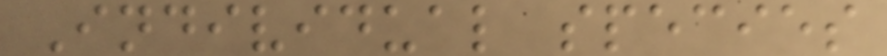Individual species
